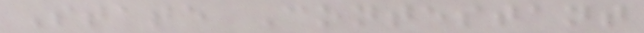State Contestant
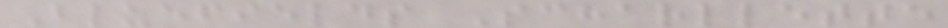Bluefields Scharllette
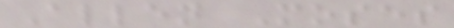Allen Moses
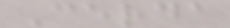Cerda
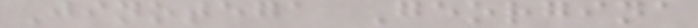Jinotega Georgina
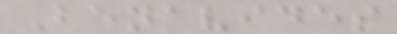Benavides
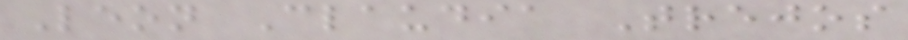Leon Claudia Trejos
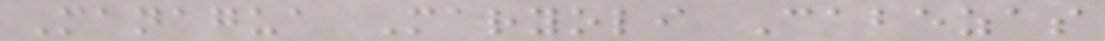Managua Maryoli Cabezas
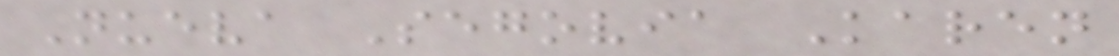Nueva Segovia Karen
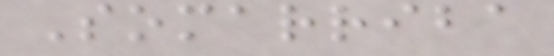Somarriba
